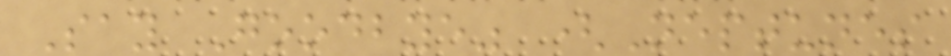Say Goodbye" (Neptunes
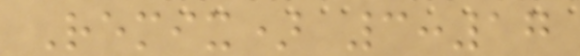Remix) 3:17
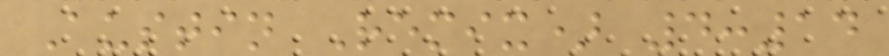Austin Remix) 4:14
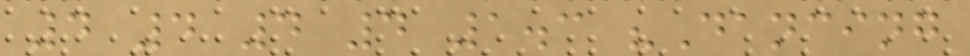4 4 4 4 1.3 "Dancing
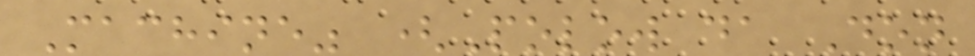Machine" (Polow da Don
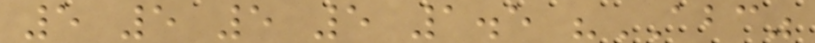5 5 5 5 1.5 "ABC"
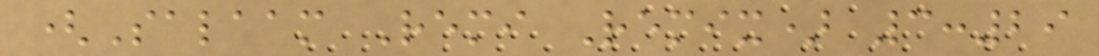(Salaam Remi Remix) 3:29
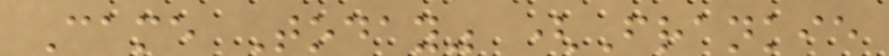Came Today" (Frankie
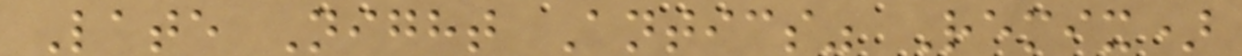Late Night Antics" Remix)
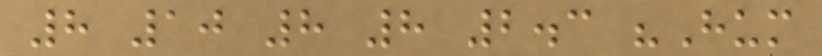8 10 8 8 2.3 "Hum
